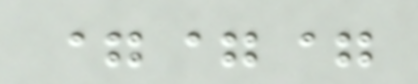===
